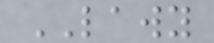LAWY
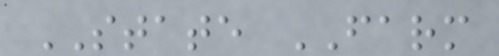STATE FARM
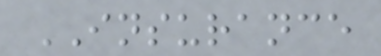INSURANCE
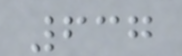637
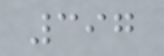397
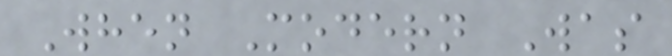When Modern Was
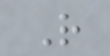R
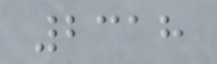2318
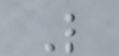L
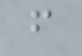f
